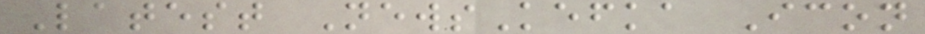Latest NewsKefka Icon
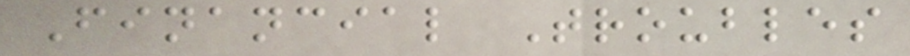Financial Troubles
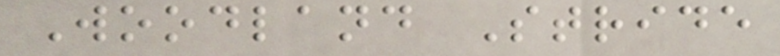Woodland Stride
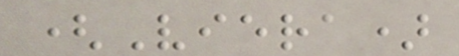(Viera)
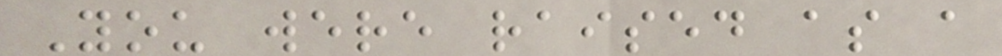You were raised as a
